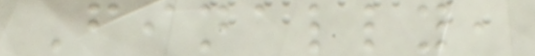Finally,
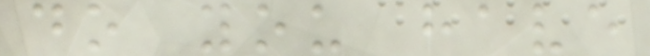do you have
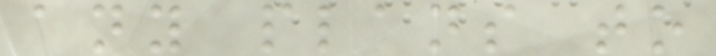any plans to
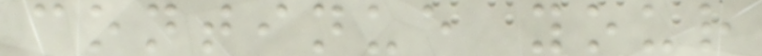continue your
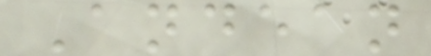Andean
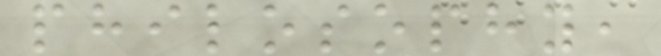philosophy,
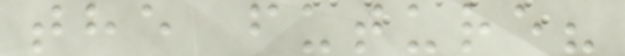the future?
